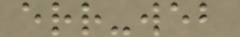err-web
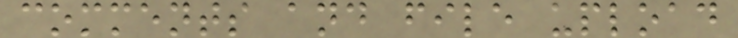comments and file upload
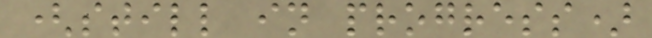(still in progress)
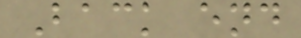Back end
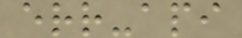err-api
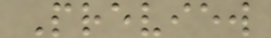Preview
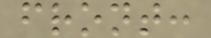front:
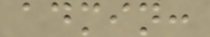admin:
